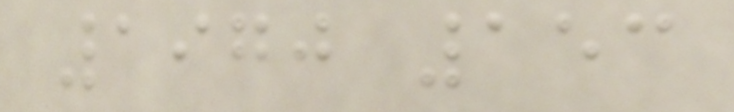1970 153
